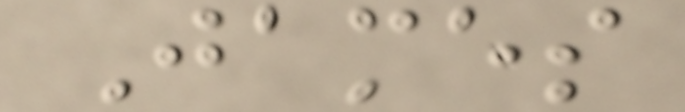James
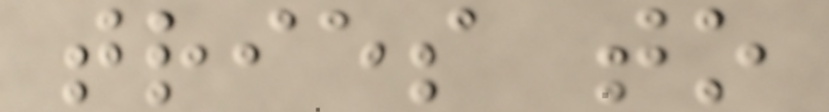tries to
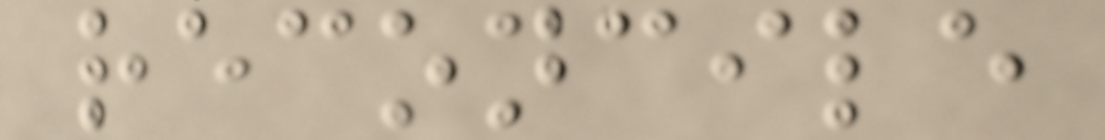reconcile
